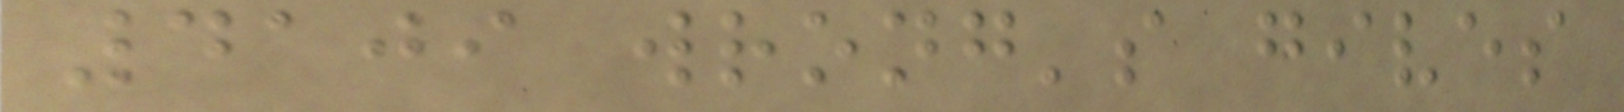4109 wrong's gives
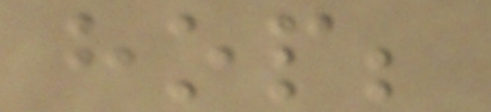hop;
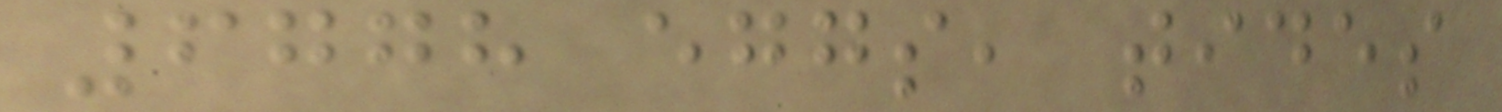6778 eggs, tides
